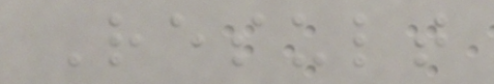Result
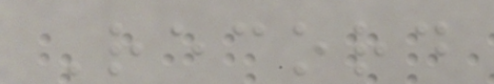Record
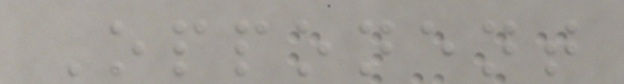Opponent
